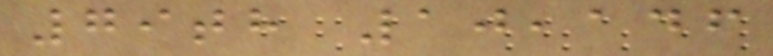79th 10,146
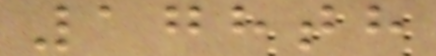178th
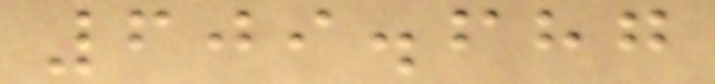609.687
